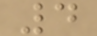4
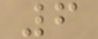6
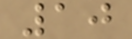10
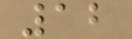12
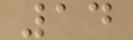14
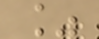%
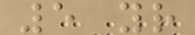5 yr
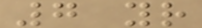7 yr
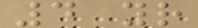4 yr
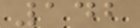142
